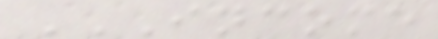INCOME
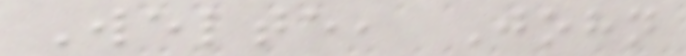Welte, John
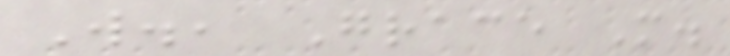W., Grace M.
